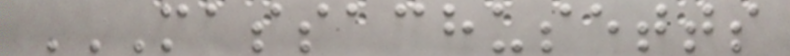MASSACHUSETTS
